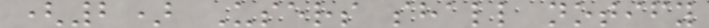(2) Users shall notify
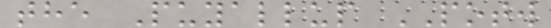the Puyallup POTW
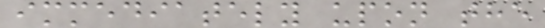immediately upon the
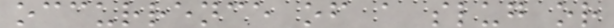occurrence of a slug or
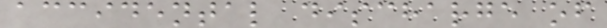accidental discharge of
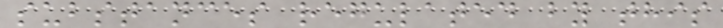substances regulated by this
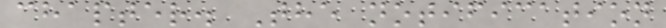chapter. The notification
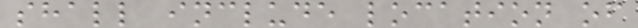shall include location of
